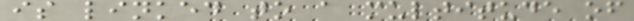is linked to a multitude of
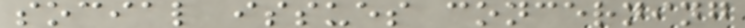social issues concerning
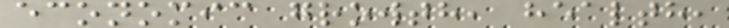economic growth, health,
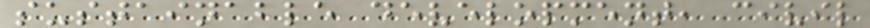sustainable development, civil
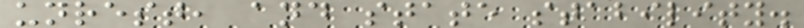unrest, and state stability.
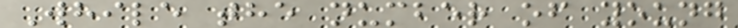While the number of young
